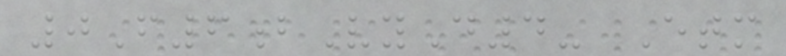0F6bVyD4- Etm
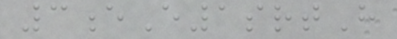3eE1srtH
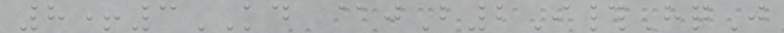8+3KD @jB2I#HqJ
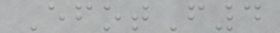EfotF4
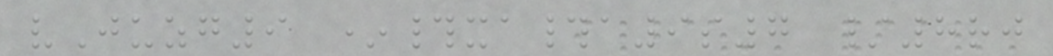vJuzg9 *#xa#a9s7 /8rj
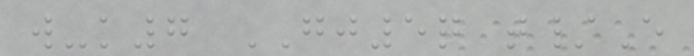w-k7 GJ5q t/E
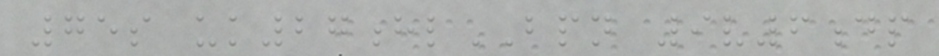75s uk27hlBPN 9v6dp
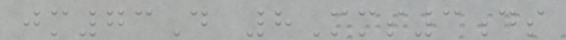jm73D 8Mms3ds
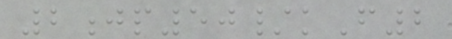2jp50/kF2
